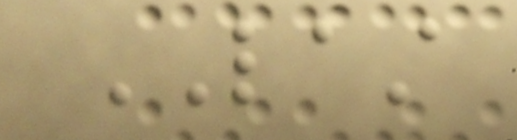LAST
